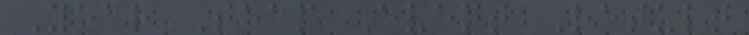Year Team Event Result
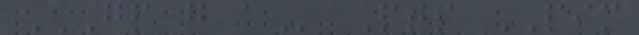GP G A Pts PIM
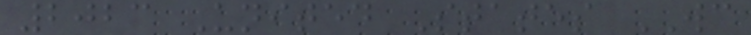2023 United States WC
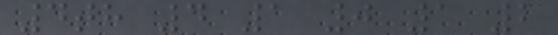4th 4 1 0 1 2
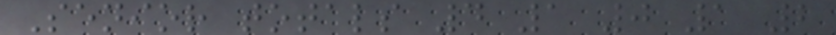Senior totals 4 1 0 1 2
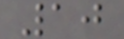10
